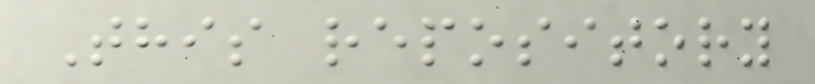This repository
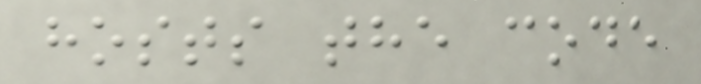hosts the code
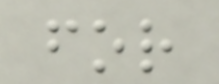for
